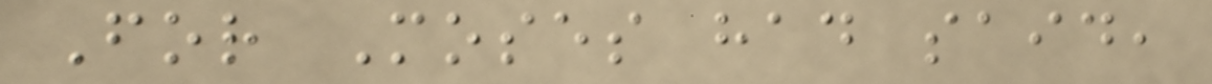For Moses had said,
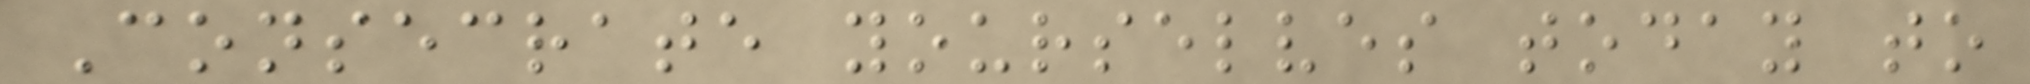Consecrate yourselves today to
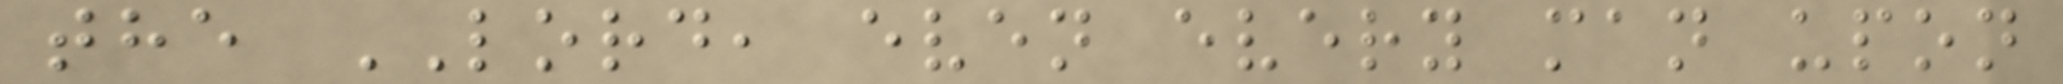the LORD, even every man upon
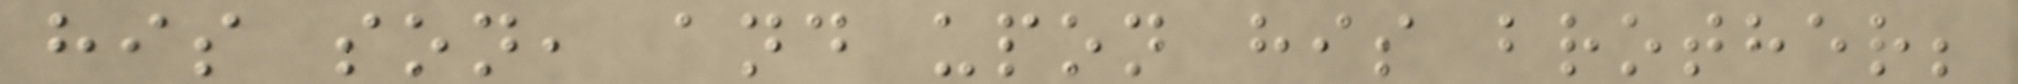his son, and upon his brother;
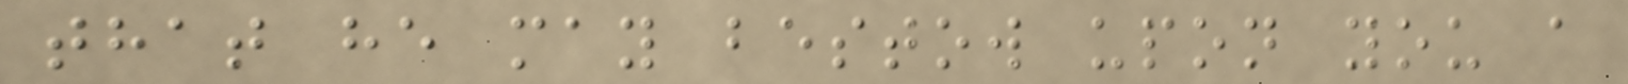that he may bestow upon you a
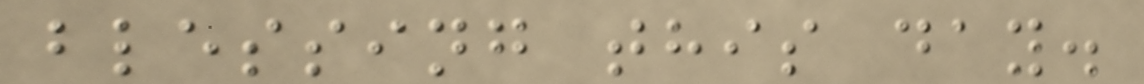blessing this day.
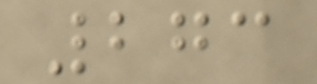273
